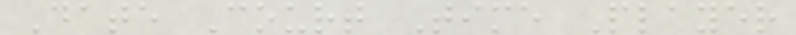Date Court Time Player
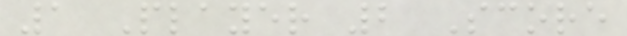1 Player 2 Score
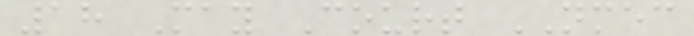18 May Court NMEC
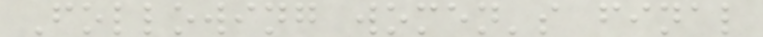Following women's final
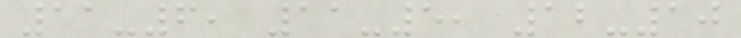11-6, 11-5, 12-10
